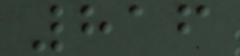816
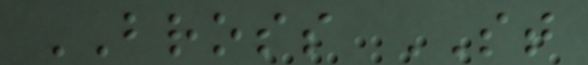BROSS ST
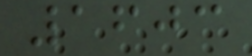1603
